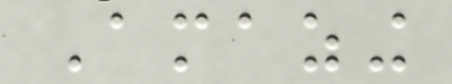Amazing
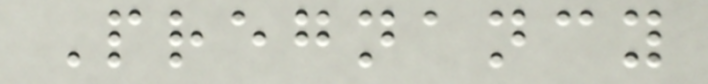Pregnancy
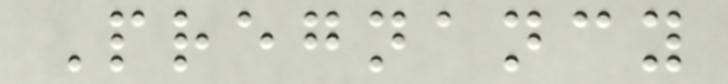Pregnancy
